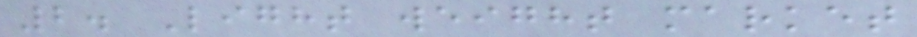2. Light weight market
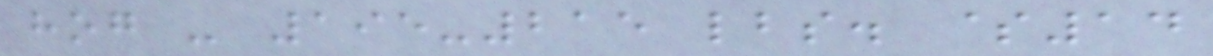hog - 195-215 lbs. $14
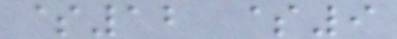$12 $9
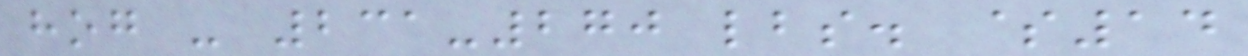hog - 231-270 lbs. $14
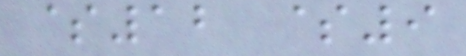$12 $9
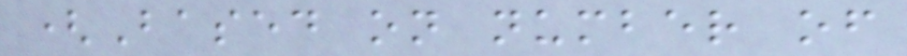(Based on number of
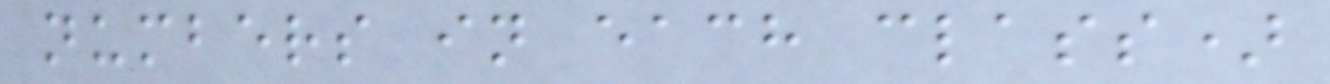numbers in each class)
